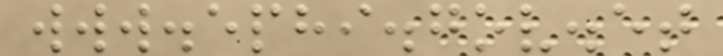www.ephi.gov.et
